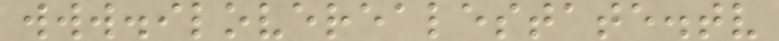www.iloverealestate.tv
